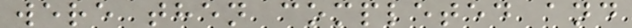were then completed and
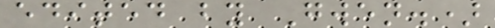edited by Gwen.)
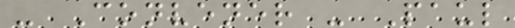- Convener - Paul
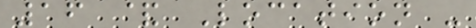16 & Location -
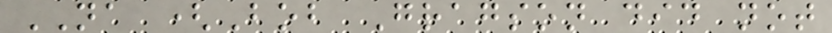NA (Bob Gragson did not
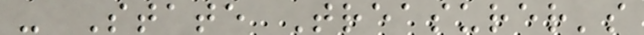- State Treasurer's
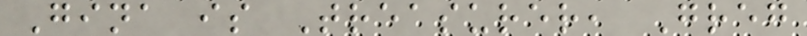Gina is Treasurer, Greg
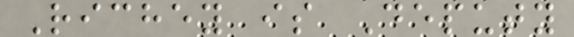Richey is Deputy
